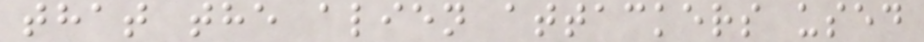that the alien attackers used
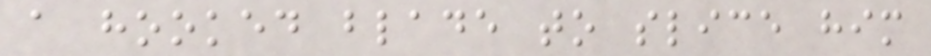a hooked blade to slice him
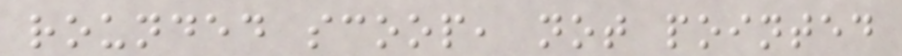rounded scoop, not pointed
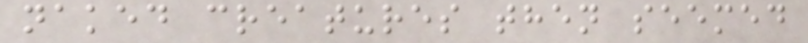naked creatures then seemed
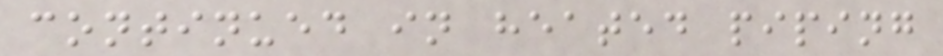continued in heated piping
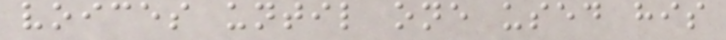voices until one used his
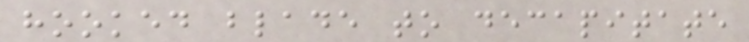hooked blade to decapitate
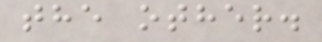the other.
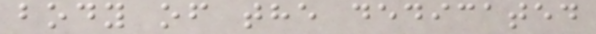body of the dedicated
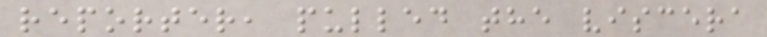reporter, pulled the viscera
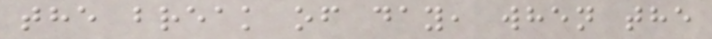the break of day, when the
